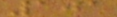101
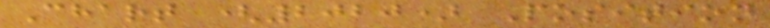Chart (2020) Position
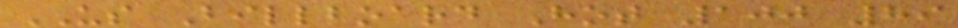US Billboard Hot 100 89
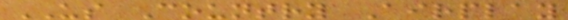US Country Airplay
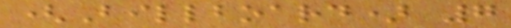(Billboard) 7
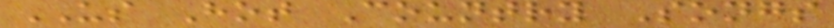US Hot Country Songs
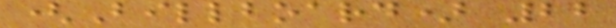(Billboard) 22
